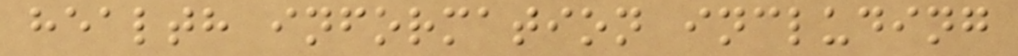health information including
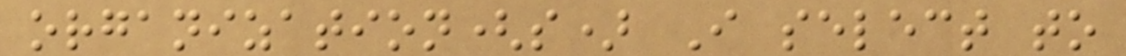organization(s) I select to
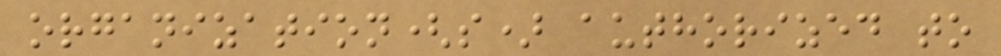organization(s) authorized to
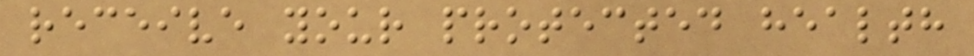receive your protected health
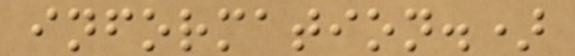information.)
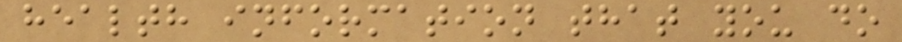health information that you do
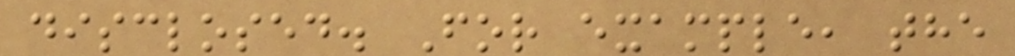disclosed. For example, the
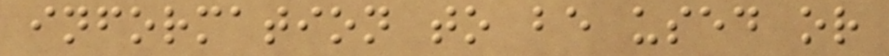information to be used or
